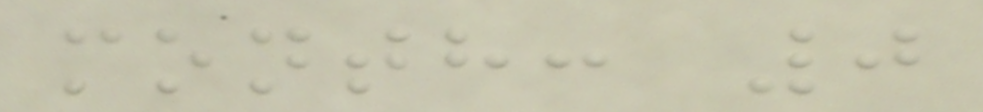month: 0
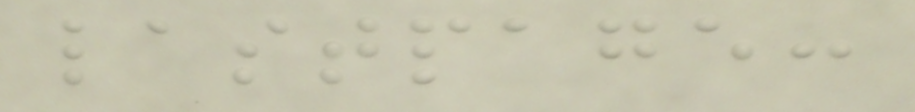lastpage:
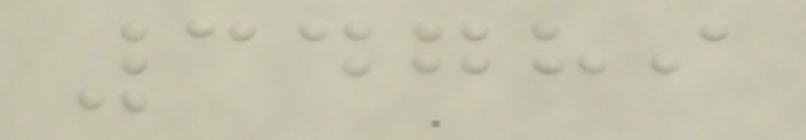34789
